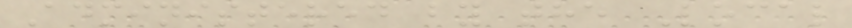Administered by the Local
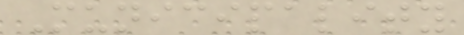Municipality
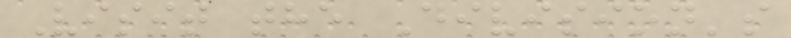Visit the Division's
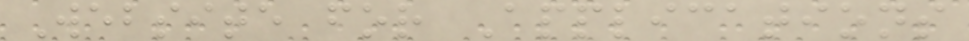Website for Applications
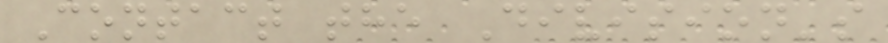Contact the Division's
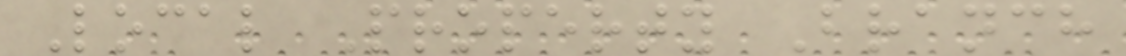Local Property Branch
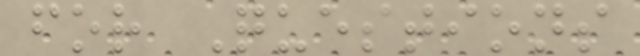for Questions
